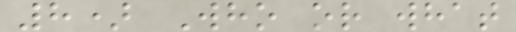8) Who or what
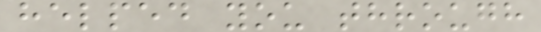helped you through
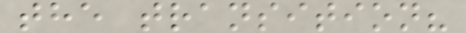the transition?
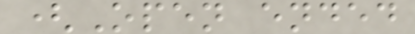(Open ended
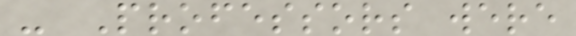- Professors were
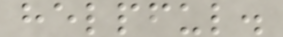helpful.
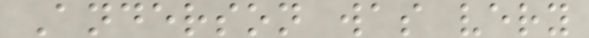Anderson was very
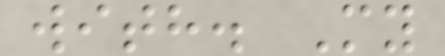with. My
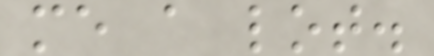me a lot.
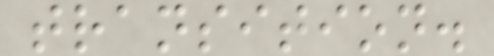transition.
